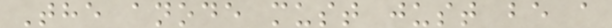The anode must just be a
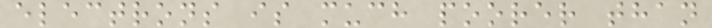electrons is much poorer than
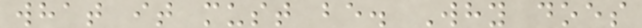what it must be. Why does
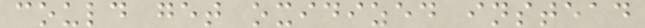could get oxidized instead
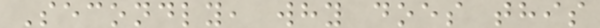Secondly, why does this
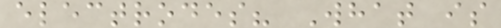electrodes? What is
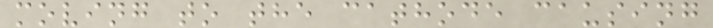moving to the cathode causing
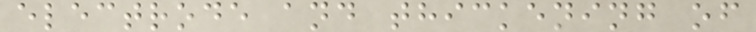electrode and thickening of
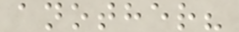another?
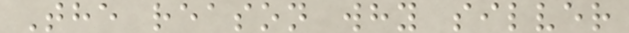The reason why silver
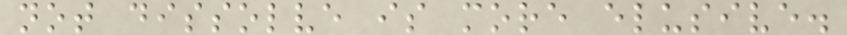not dissolve is more elusive.
